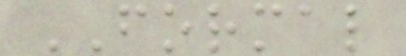FORMAL
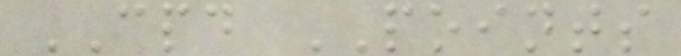CPD POINTS
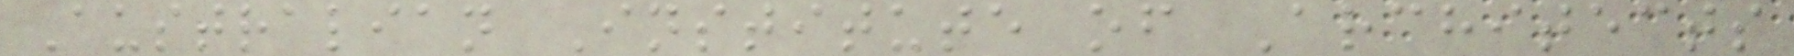Australian Institute of Architects
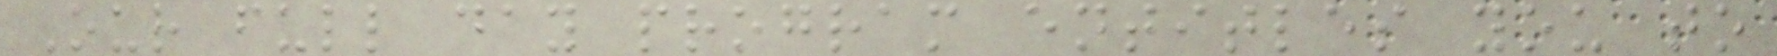Our full day program entitles you to
